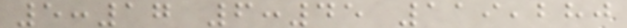5:17 6:45 119,280
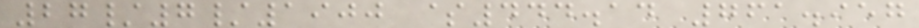27/7/1900 $444.14 761.957
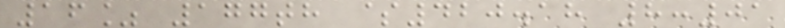16% 177th $420.18 8:01
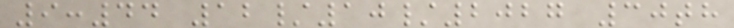9:44 12/10/2027 30th
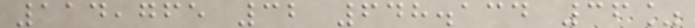114,765 32 648.134 36%
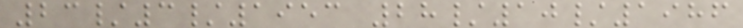23/3/1953 28/10/1986
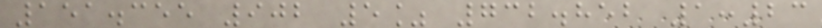151.355 902 5% 732.852 1:23
